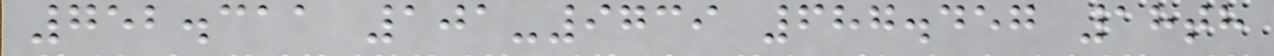752.311 101-9739 687.457 18th
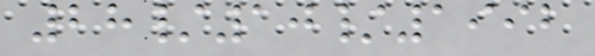28/10/1992
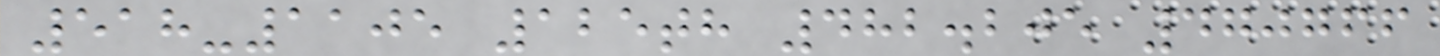518-1105 125th 482.205 470766
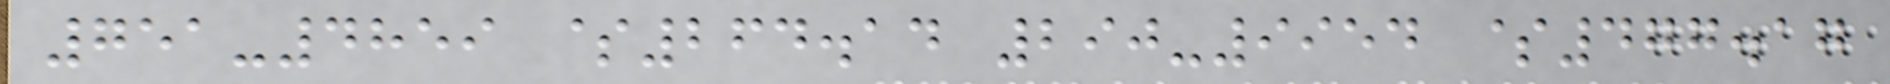751-4859 $264.14 290-9954 $477.17
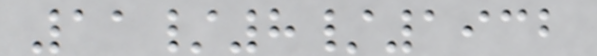11/8/1932
